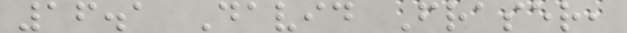16.1 David Fraser,
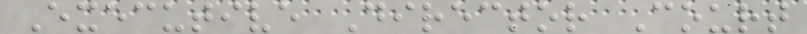Executive Director Court
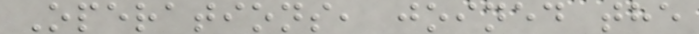Operations, joined the
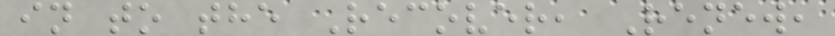in to the Recover, Renew,
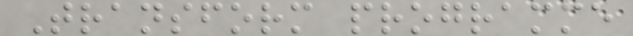Transform programme
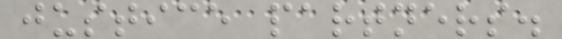justice partners.
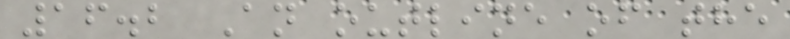16.2 An outline of the
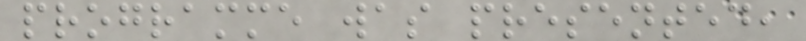programme was presented,
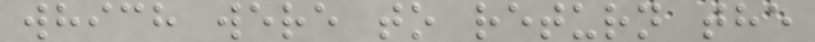which were to return the
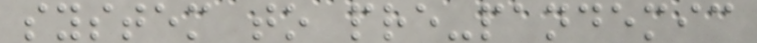system to pre-pandemic
